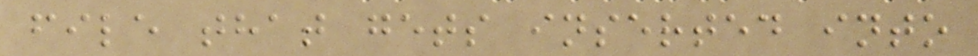file that gets inserted into
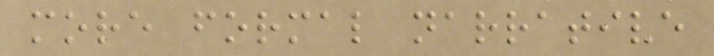more formal narrative
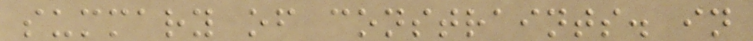summary of constraints. in
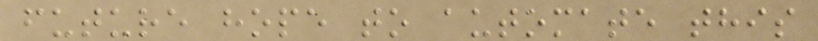future hope to automate this
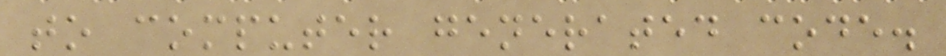to computer generated code.
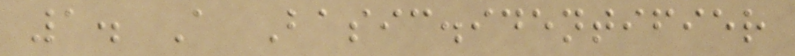1. A Basic.identifier
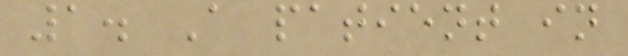1. A patient in
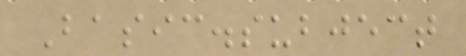Basic.subject
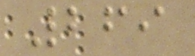269
